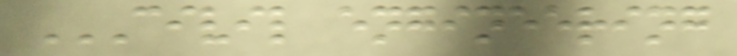CIVIL ENGINEERING
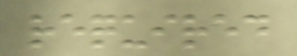required
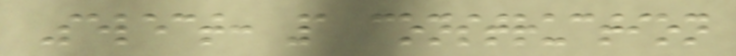Select: 1 construction
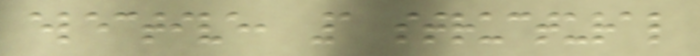elective, 1 structural
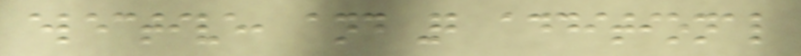elective, and 2 additional
